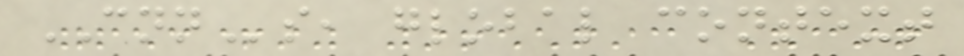CNNs, global context
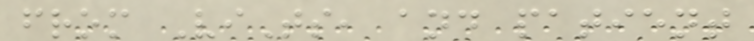from ViTs, and patient
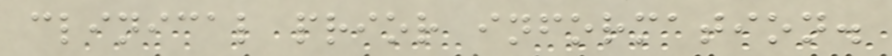clinical prior information.
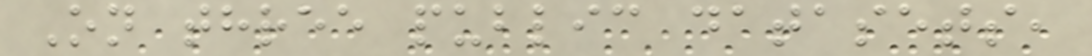On three public datasets,
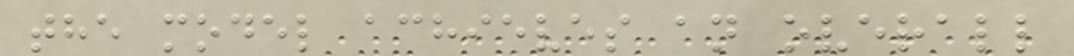the model achieves an overall
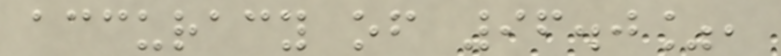accuracy of 96.0%,
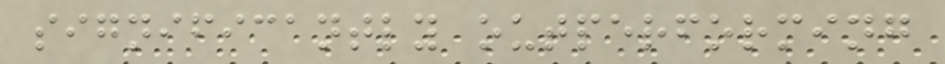significantly outperforming
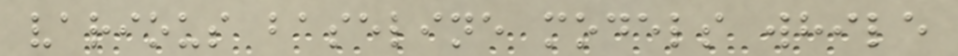various baseline models while
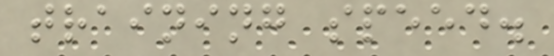training speed.
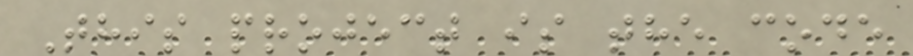This project is the code
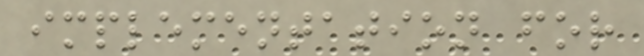implementation for
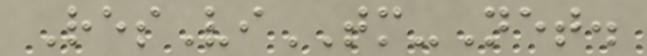ResViTM-Net.
